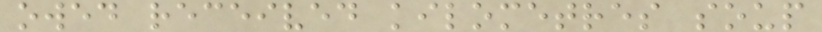owed received kilometres soup
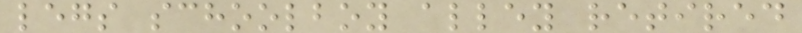legs schoolboy alley retired
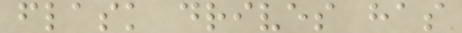flask drives has
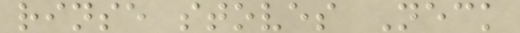rinse stoves Neck
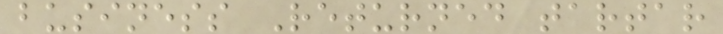business Returned tartar
